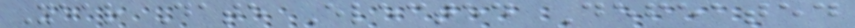Year Date Elected Defeated
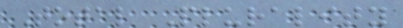Total Plurality
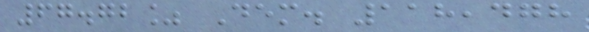67.72% Dem. 118,478
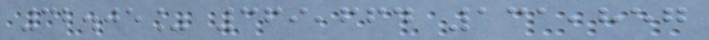32.05% 369,664 131,857
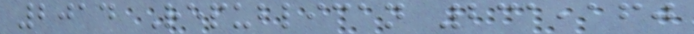2014 Republican 231,160
